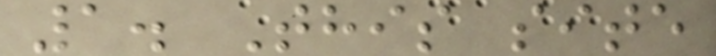1. This site
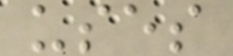uses
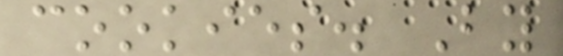cookies. By
